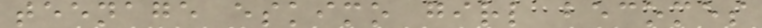teenage eskimo girl becomes
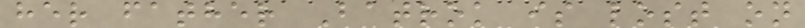her father Batrok is lost on
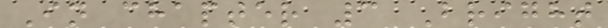In chapter 3 Bright
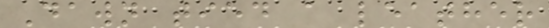Dawn tied a leather
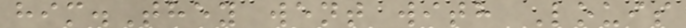him.They went with Louis
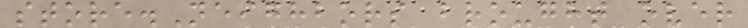store.Neighbors brought over
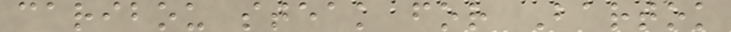caribou steak for Bartok
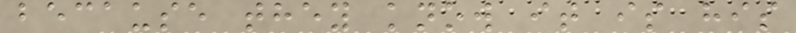because they know it is his
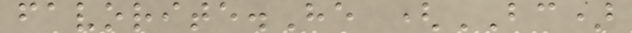favorite.He (BC)
